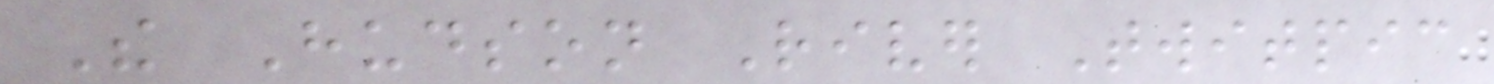The Hudson River Twitpic
